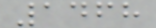1468
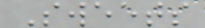Sweets
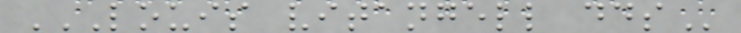LOUIS VITANGELL DDS
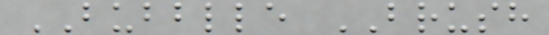BUBBLLE BRUSH
